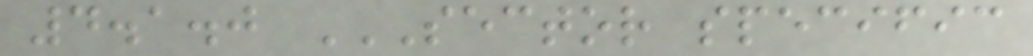4.1.0 SECTOR SPECIFIC
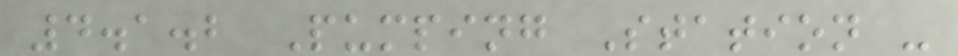4.1.2 Pumping Station -
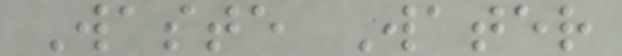Waste Water
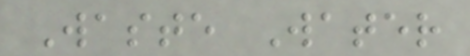Waste Water
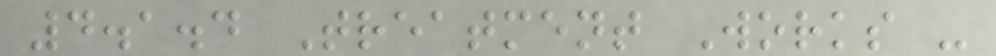4.1.4 Treatment Works -
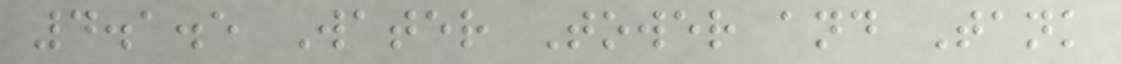4.1.5 Water Tower and Tank
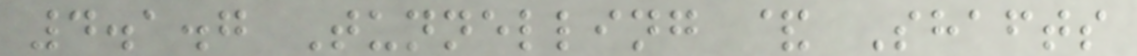4.1.7 Tunnelling & Shafts
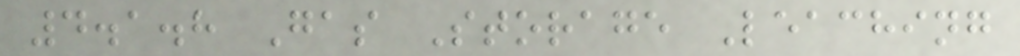4.1.8 Gas Storage Leaching
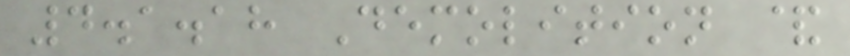4.1.18 Demolition &
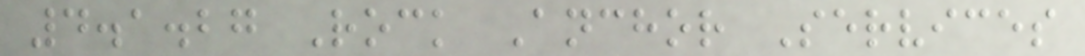4.1.27 Rock Anchor Services
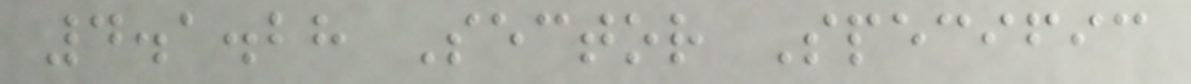4.1.28 Sector Specific
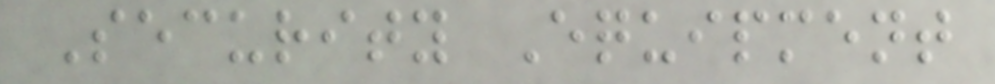Security Equipment
